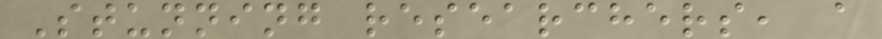Stunning researchers, a
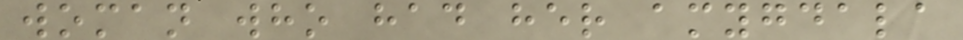woman who had her amygdala
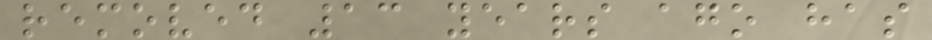removed 13 years ago has
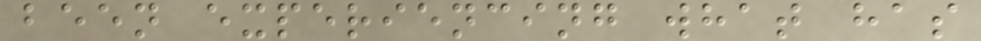been experiencing what has
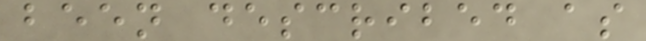been described as
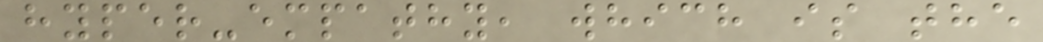hyper-empathy, which is the
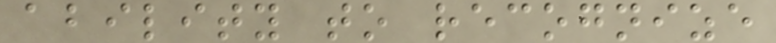ability to recognize
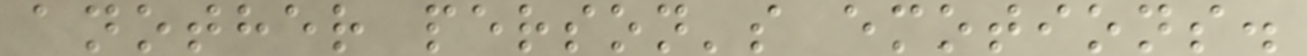another person's emotions.
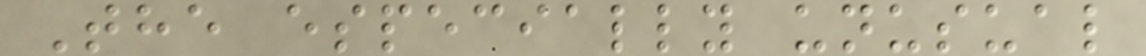The especially unusual
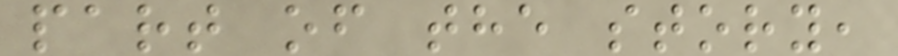part of the story,
